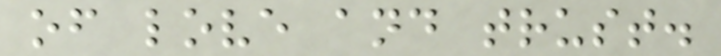of love and trust.
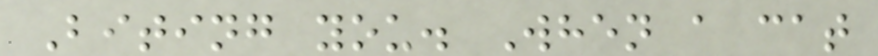Biting you. When a cat
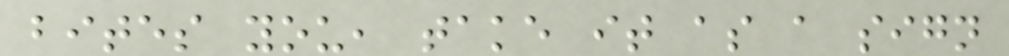bites you, take it as a sign
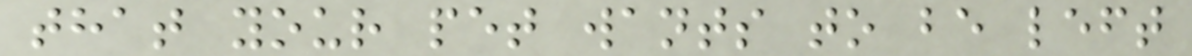that your pet wants to be left
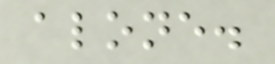alone.
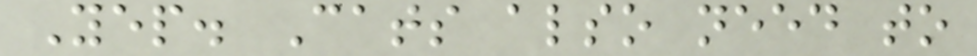Yep. Cats also need to
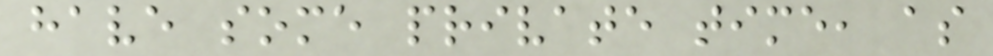have some private time, as
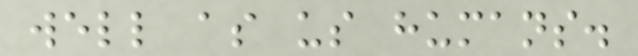well as us humans.
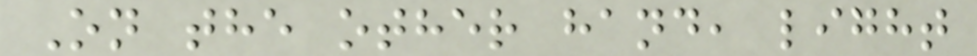On the other hand, light
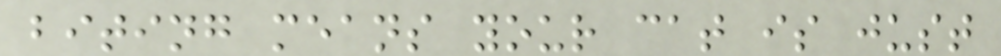biting means your cat is just
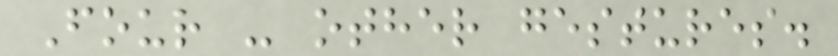Four - other gestures.
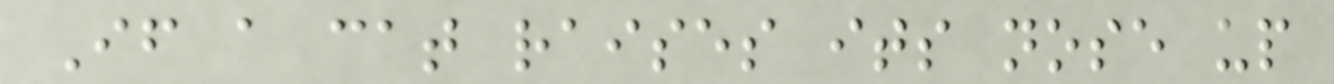If a cat raises its nose up
